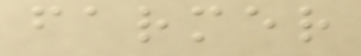farmer
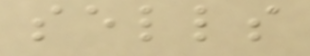sells
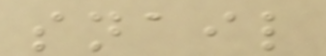snail
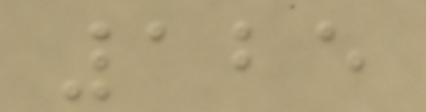125
